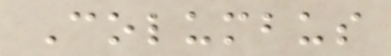Columbus
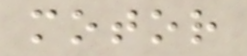motor
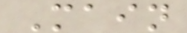Main
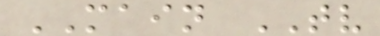MAIN TV
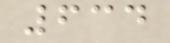634
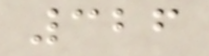326
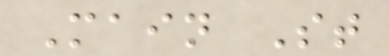Main St
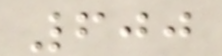600
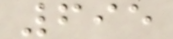695
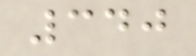340
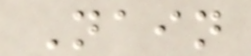Nain
